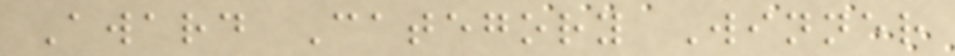Award Category Winner
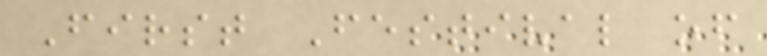First Festival of
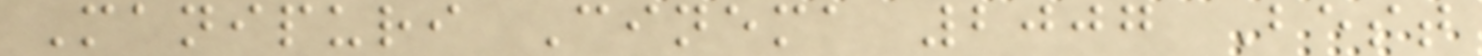Manipuri Cinema 2007 Best
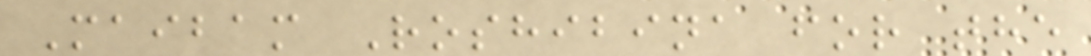Maibam Roshibina for the
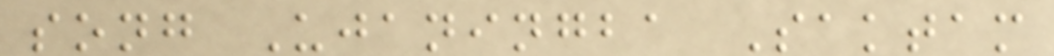song Ujaningba Saktam
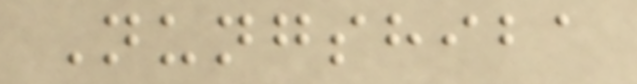Nungshiba
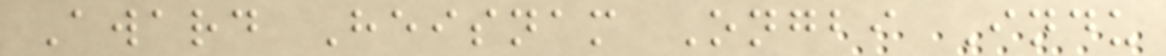Award Heisnam Ongbi Indu
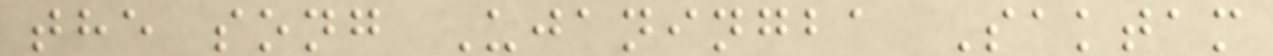the song Ujaningba Saktam
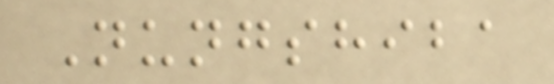Nungshiba
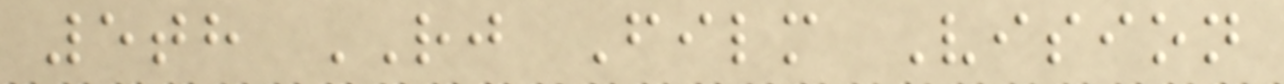5th RJ Film Vision
